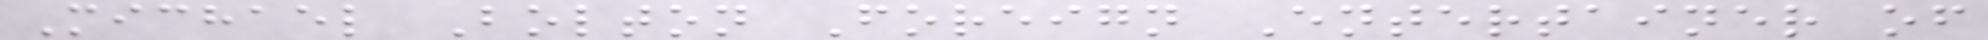Michael Bolton Foreign Entertainer of
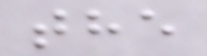the
